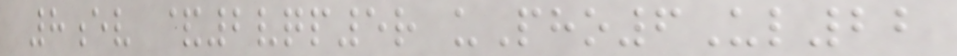8ev &2vqp5r uPho6Ul22
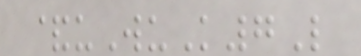&uWuK7L
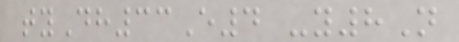tyDh33E4 -y8N
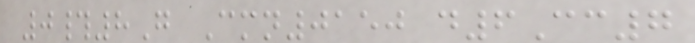0#8G Cmn0150 d6Cc7
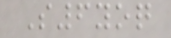S6yoq
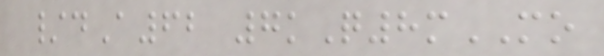/dA62 7kQ8mMO
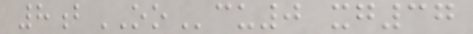8bOOcu0 xg37
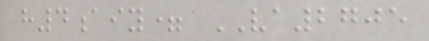h4aiy= VA2705
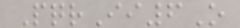PqrIi6O
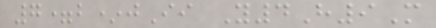7=b*jIi Y4H9M
